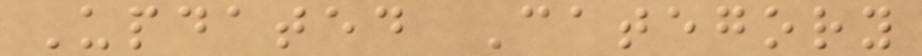Updated Category
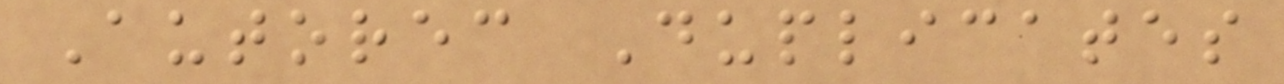Autorec Duplicates
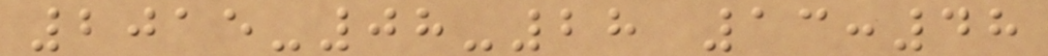2015-08-28 13:48
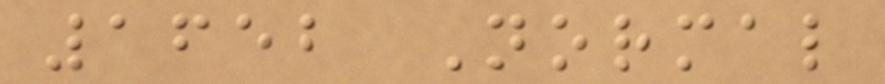1652 Normal
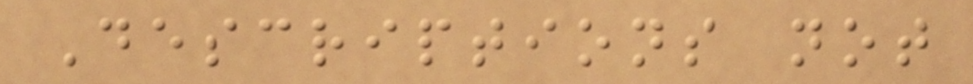Descriptions not
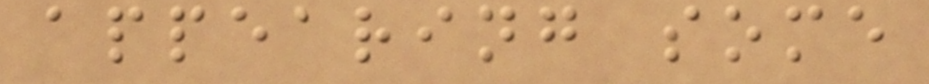appearing some
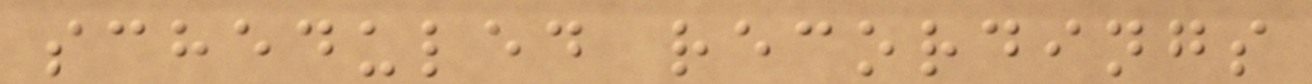scheduled recordings
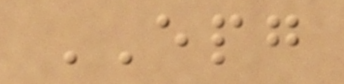EPG
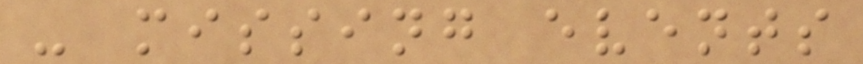- missing events
